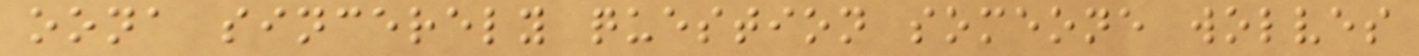oona sincerely question someone wolves
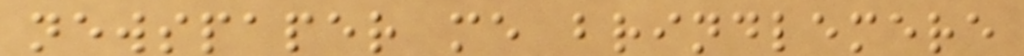newspaper me brindlemere
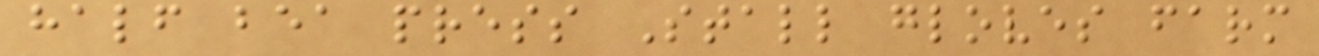half bea press Stall gloves farm
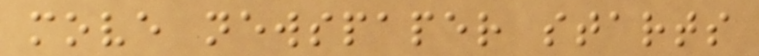move newspaper starts
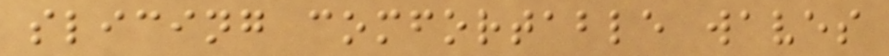slicing comfortable waves
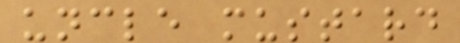uncle mustard
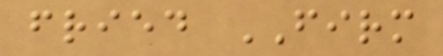fried FIRM
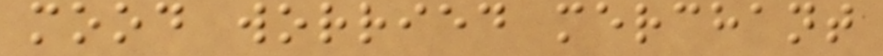mood worried merchant
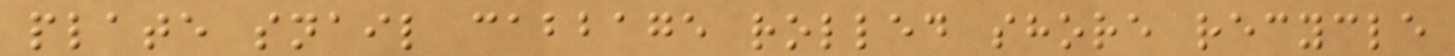plate snail cabbage rolled shore recycle
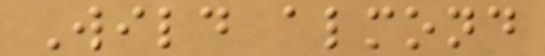Wild almond
